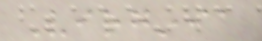Virginia
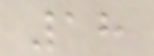18
